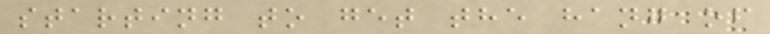starting to get the hang of
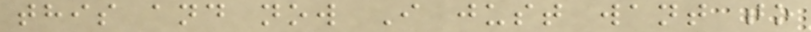this and now I just want to
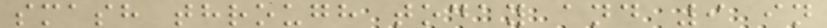smash through today and 9 in
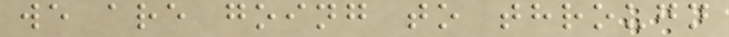we are going to througn
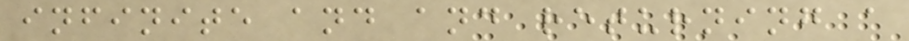infinite and and returning a
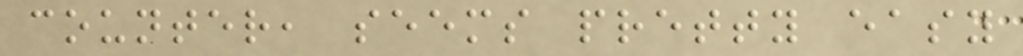counter, seems pretty easy
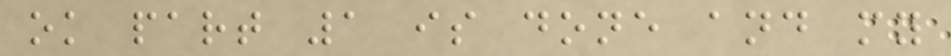ok part 1 is done and my
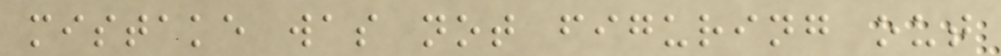mistake was not figuring out
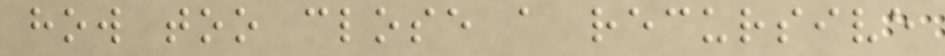how too close a recursive
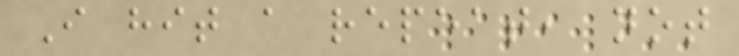I hit a repeat, not
